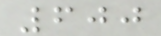600
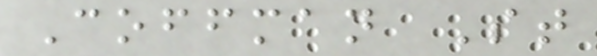Coffman St
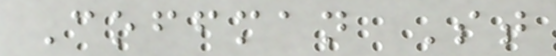Coffman St
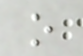o
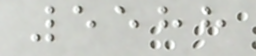5588
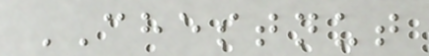CHESTNUT
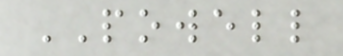POWELL
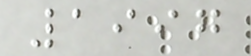1997
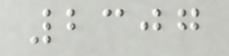2307
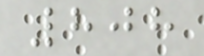808
